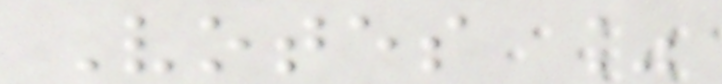Votes %
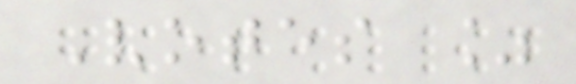Votes %
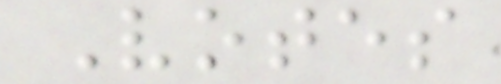Votes
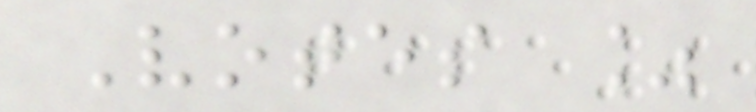Votes %
